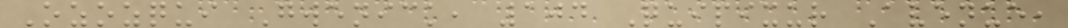Ozozqui Gwenick, 104 Quipixur Avenue,
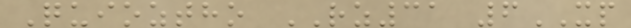Quioztho RZ31 6XP
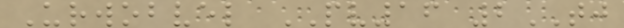Urwobvel PV16 2TJ
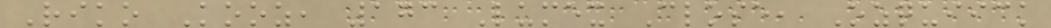Riko Kooz, 173 Lumex Close, Ozquiick
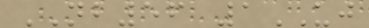NB56 1UJ
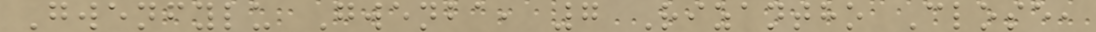Gwenfylu Gwenba, 7 Rizantho Close,
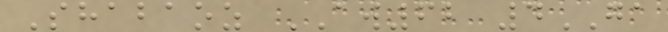Shabaoz AW62 4GA
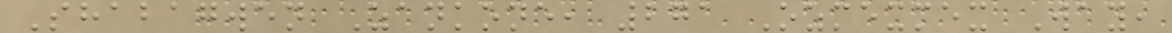Shabagwen Zankone, 271 Ozmexmex Way,
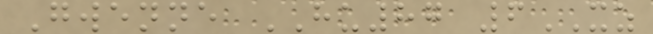Gwenne HU87 6XZ
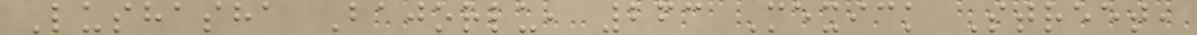Lushasha Bajorlu, 263 Mexick Street,
